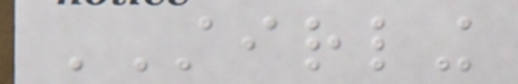STIRLING
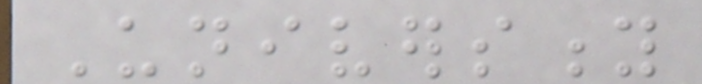University
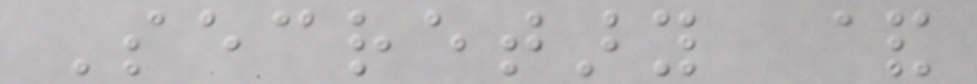Secretary &
